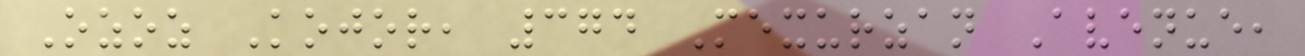Ozoz Kojor, 374 Mexurzan Avenue,
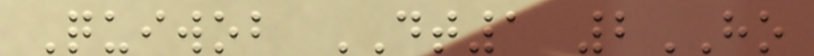Quiwob DT1 2HO
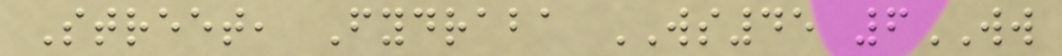Street, Fydraba WS45 6WW
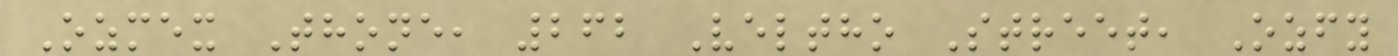Ozmex Thone, 262 Veltho Street, Ozfy
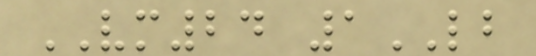VM24 1LB
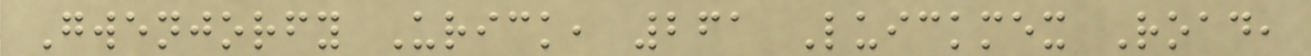Gwenjorfy Urick, 261 Luickmex Road,
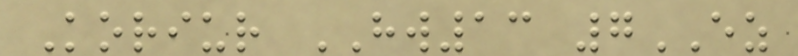Koriur HW13 7EZ
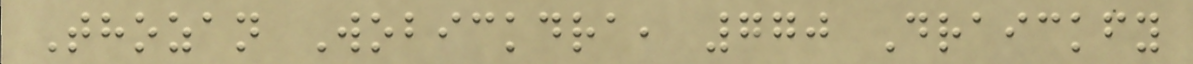Thozan Wobickdra, 770 Draickfy
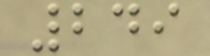249
